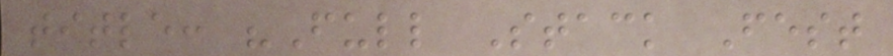title: "Full Stack Fest
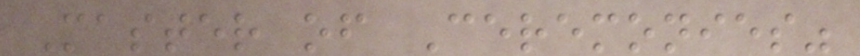Master of Ceremonies"
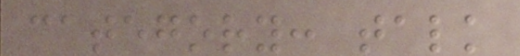category: talk
